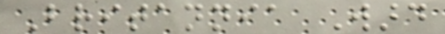Britannia Ward
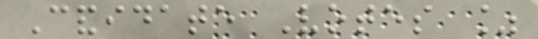Candidate Votes %
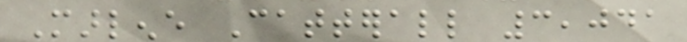Marlene Catterall 3,041
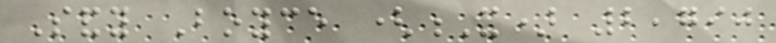Sandy Boyce (X) 2,790
